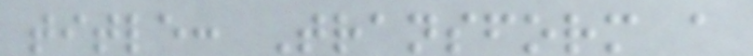title: Transform a
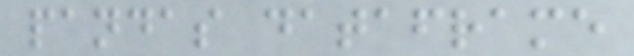pandas dataframe
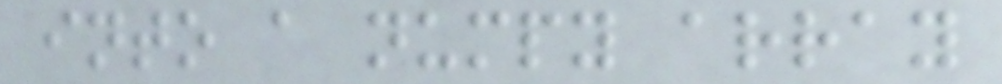into a numpy array
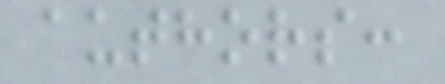authors:
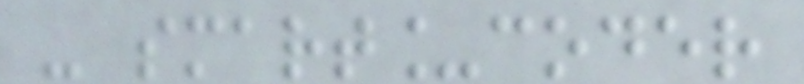- smart_coder
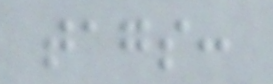tags:
